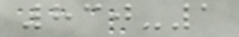830-1
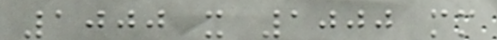1000 x 1000 mm
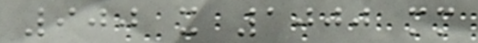900 x 1000 mm
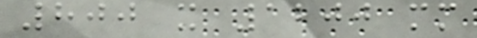800 x 1200 mm
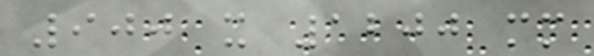900 x 1200 mm
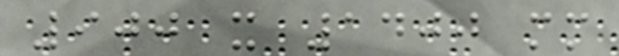900 x 1400 mm
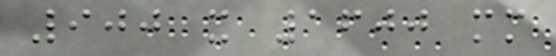900 x 1600 mm
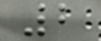2
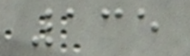135
